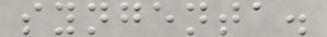syngenta.
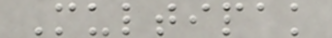Multipak
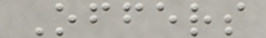Offers
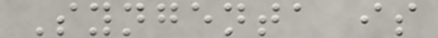Syngenta is
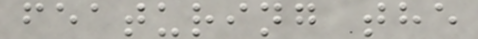featuring the
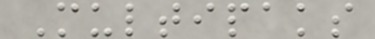Multipaks
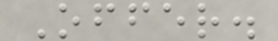Offer.
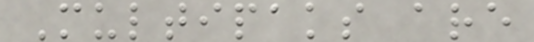Multipaks are
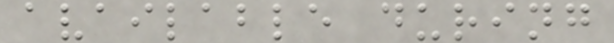available during
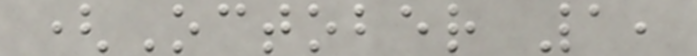(October 1,
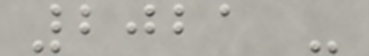2021 -
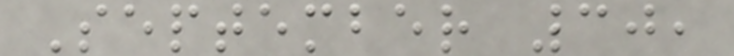September 30,
